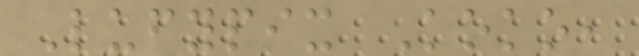Lufypix Koko,
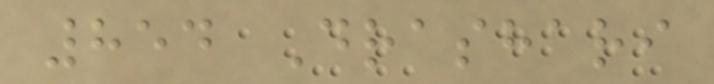854 Drashari
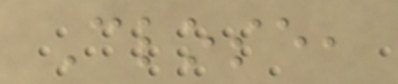Close,
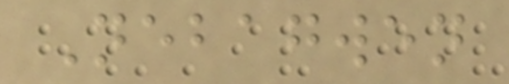Nebagwen
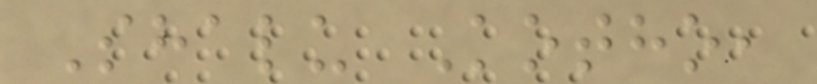Shalu Kotho,
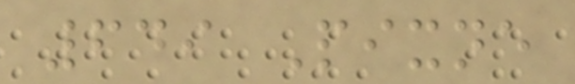649 Pixne
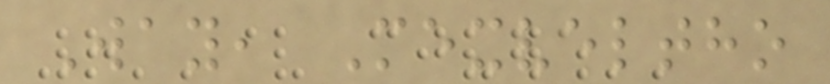Way, Mexveltho
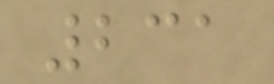231
